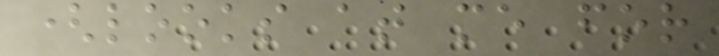(looks at me for
